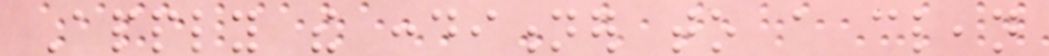Apply the conditioner to a clean
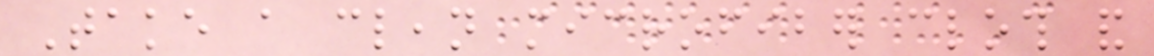Take a clean microfiber cloth and
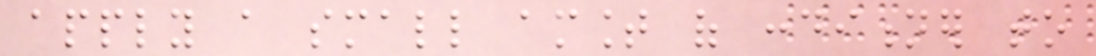apply a small amount of conditioner to
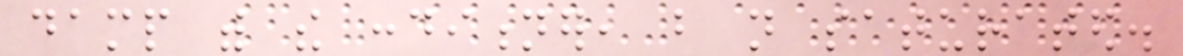damp with the conditioner, but not saturated.
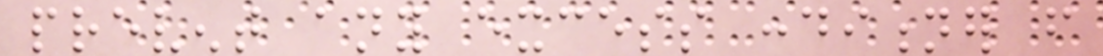prevent any excess conditioner from
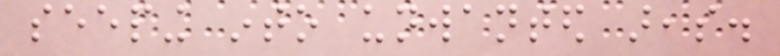seeping into unwanted areas.
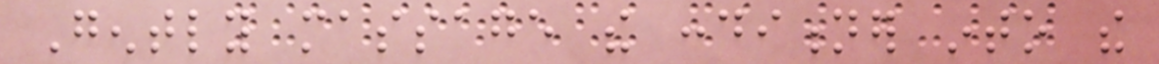Gently massage the conditioner into the
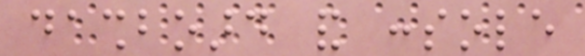dashboard and console
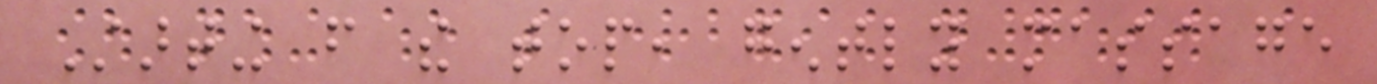Starting from the top, gently massage
